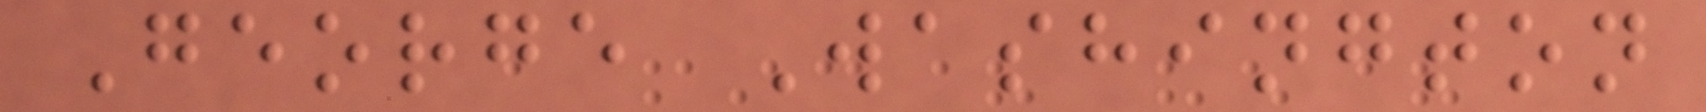George Washington
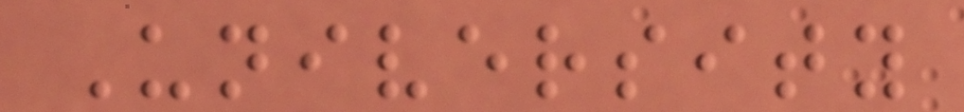University
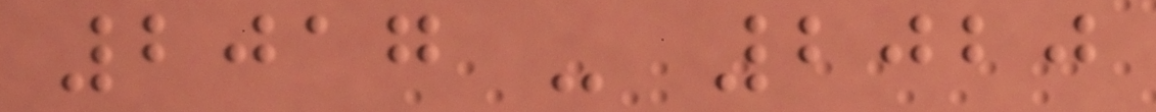2017 - 2020
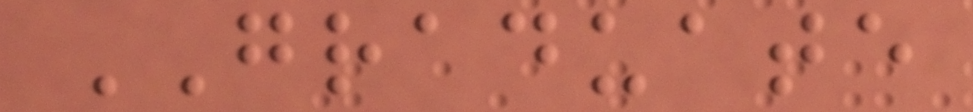GRADUATE
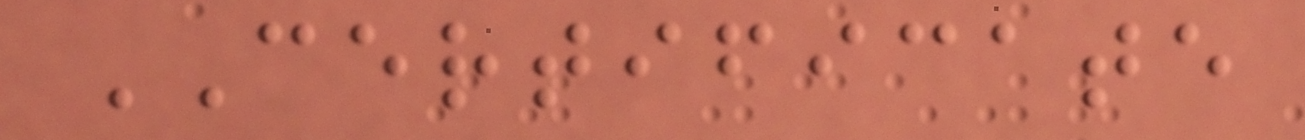CERTIFICATE
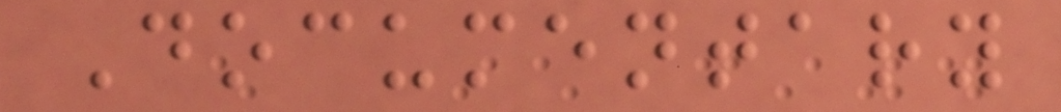Documentary
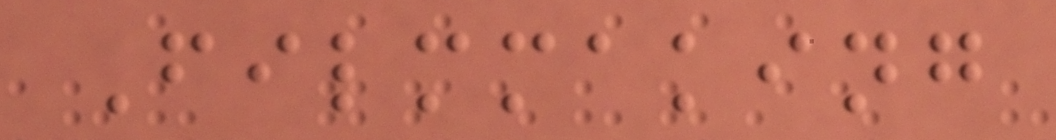Filmmaking
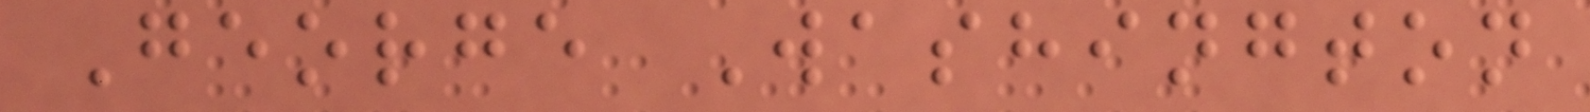George Washington
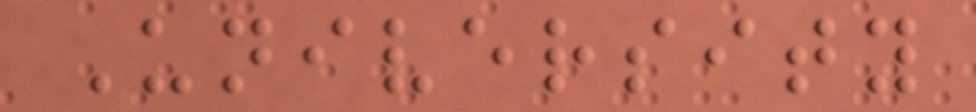University
